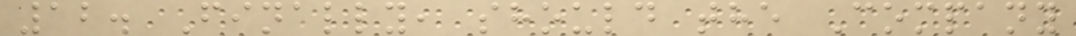12. Finally, should the Company
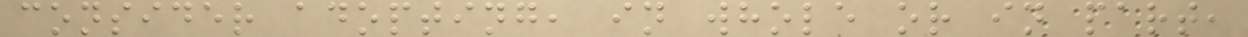consider adopting, in whole or in part,
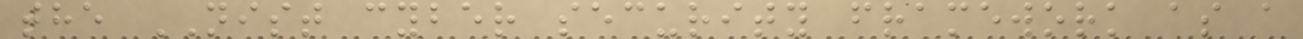the NIST cyber security framework as a
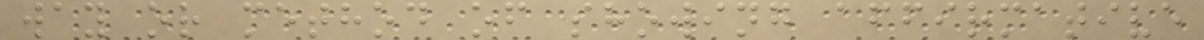way or method of showing affirmative
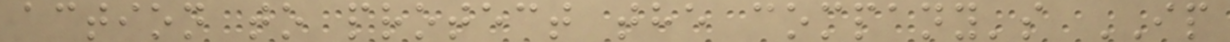action to protect the company's IP
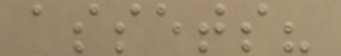assets?
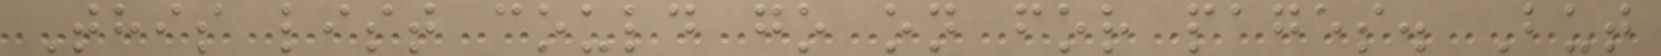This list could go on for pages. But
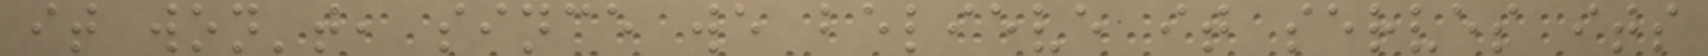it won't, since we believe it serves its
